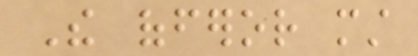The offeror must
